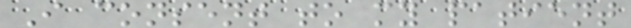I consent to my patient
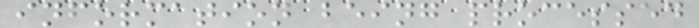information being processed
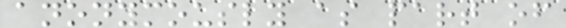anonymously as part of
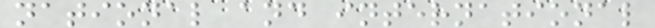national and international
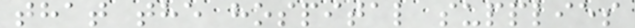that the hospital supplies
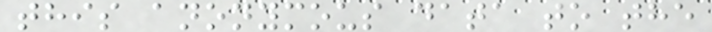this anonymous data to the
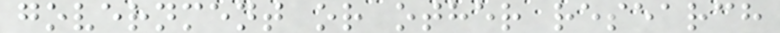government or other research
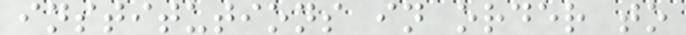institutions in order to
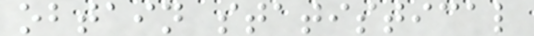obtain statistical
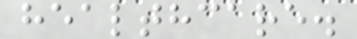healthcare.
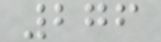276
